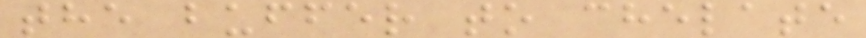the buffer to chelate
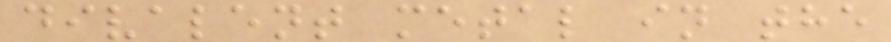divalent metal in the
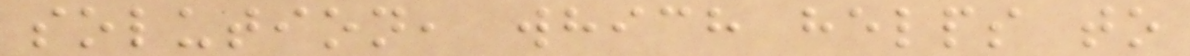solution, which helps to
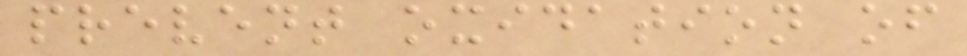prevent oxidation of
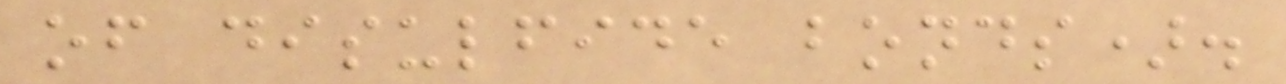of disulfide bonds).
